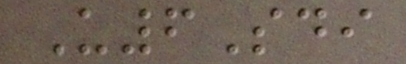U6Sdi
